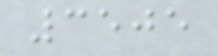3505
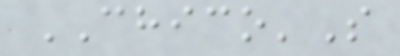CHICO'S
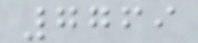7769
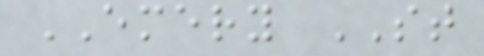EMERY ST
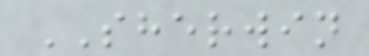SHERWIN
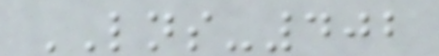LNS-402
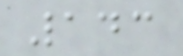143
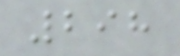298
